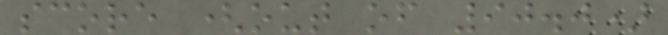score (out of 90.0)
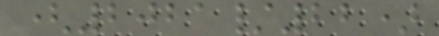(2021/22)
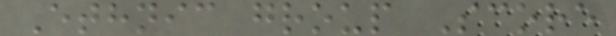Ethnic group Score
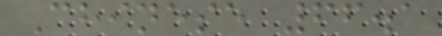Chinese 66.1
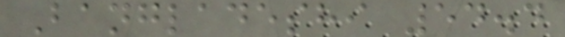Bangladeshi 54.4
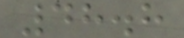48.8
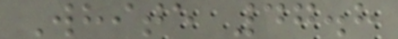White 47.8
